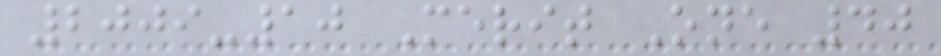2009-10 Merit One 40
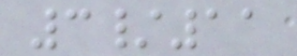3/11
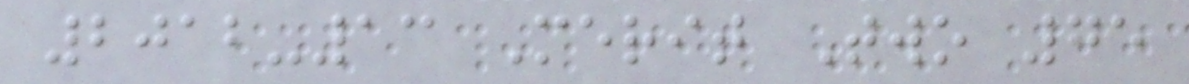2012-13 Merit Two 75
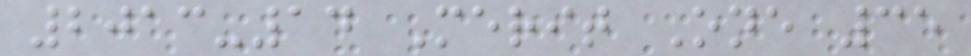2013-14 Merit One 35
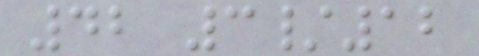42 3/12
